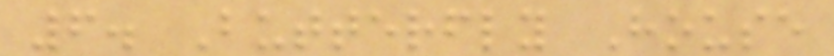6. Butterfly House
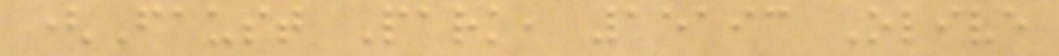(Faust Park, 15193 Olive
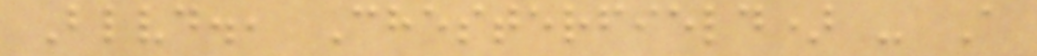Blvd., Chesterfield) - A
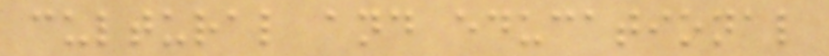cultural and educational
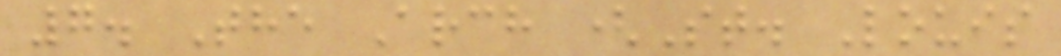7. The Arch (St. Louis
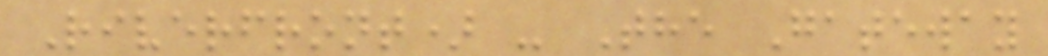Riverfront) - The Gateway
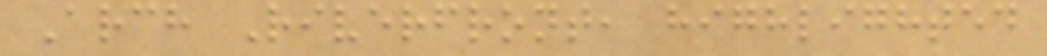Arch Riverfront, highlighted
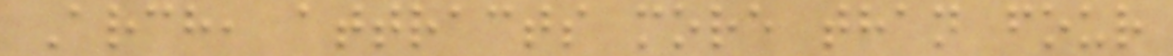Arch, attracts more than four
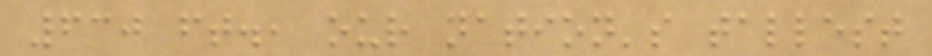630 ft., our nation's tallest
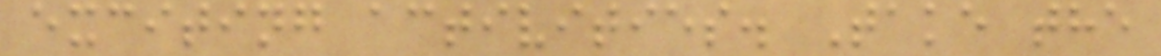exciting activities. Take the
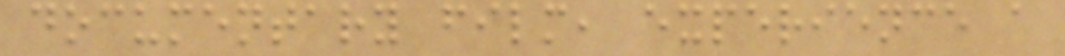documentary film, experience a
